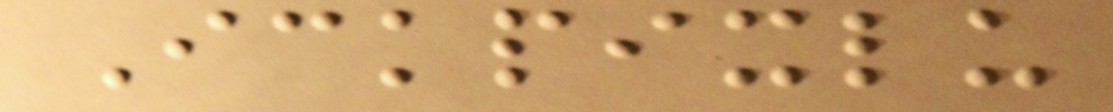Ickpixlu
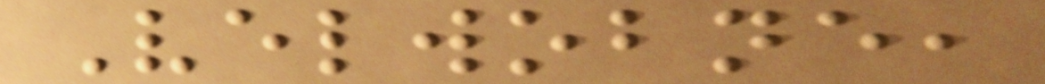Velwobne,
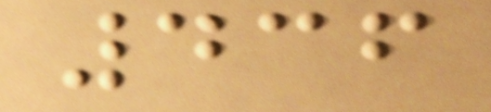436
